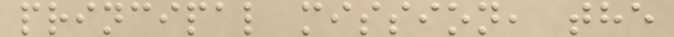principal mission, the
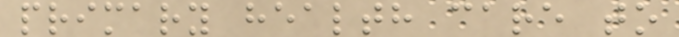primary health care to
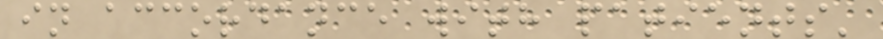in accordance with patients'
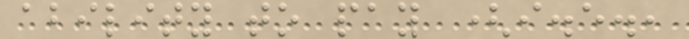ability to pay (i.e.,
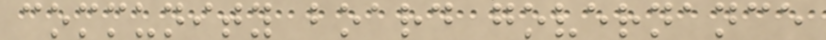community board governance
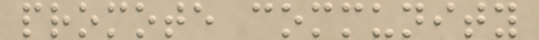promote community
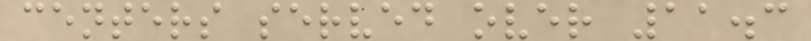centers served over 11.3
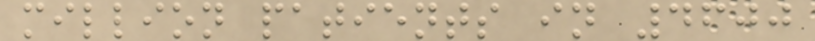million patients in 4600
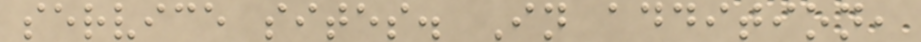service sites. In addition,
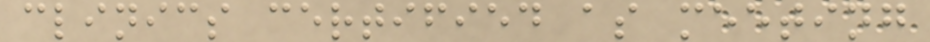clinics certified as meeting
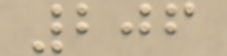206
